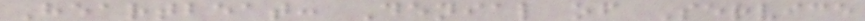Heartbeat: Denial of Service
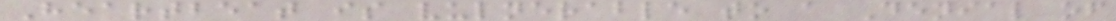Heartbeat is vulnerable to a Denial of
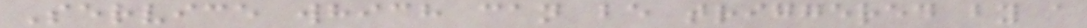Service which can be triggered by a
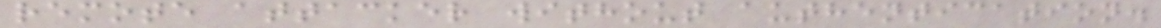remote attacker without authentication.
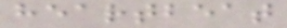heartbeat
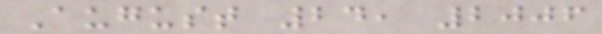August 24, 2006
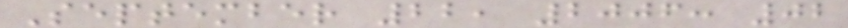September 22, 2006: 02
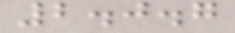2.0.7
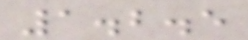1.2.5
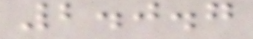2.0.7
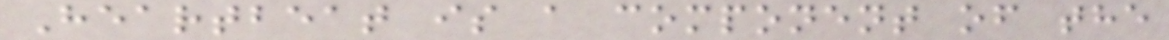Heartbeat is a component of the
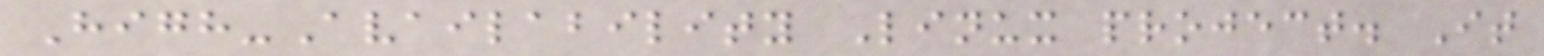High-Availability Linux project. It
